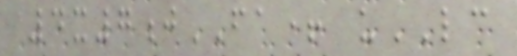4x7jFA+ uLC
